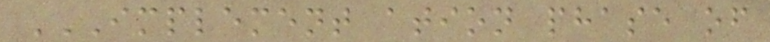IMPLEMENT ATION PHASE OF
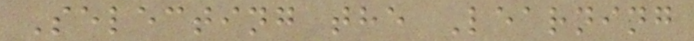Selecting the Learning
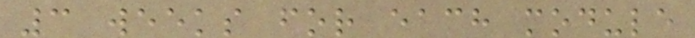3 weeks for each module
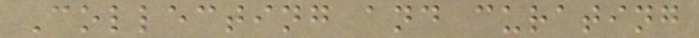Collecting and curating
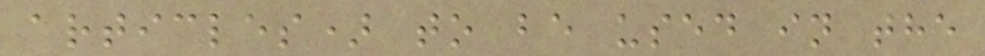articles) to be used in the
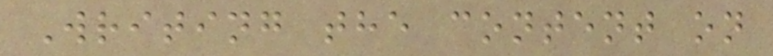Writing the content on
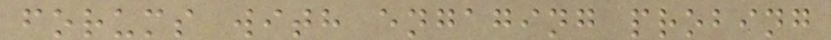forums with engaging probing
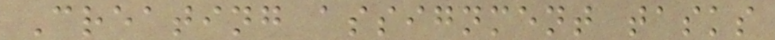Creating assignment tasks
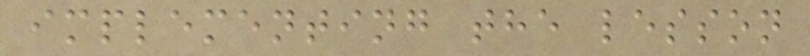implementing the lesson
